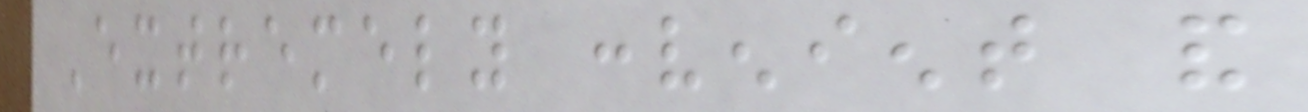Extremely convenient and
